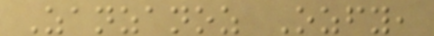Zanzanoz Ozfy,
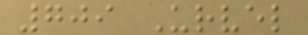709 Urvel
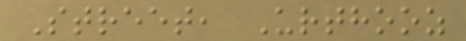Street, Urthooz
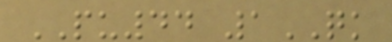PU44 1QK
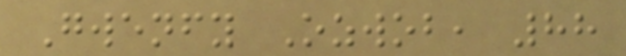Gwenfy Ozwob, 88
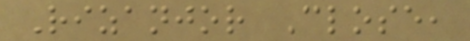Rizanjor Close,
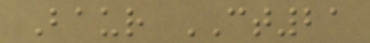Baur CT21
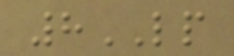8LP
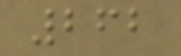262
